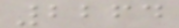2264
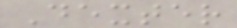Dexter
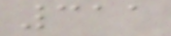311
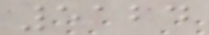5124
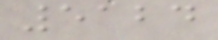5124
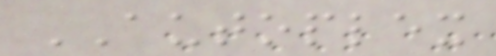AUTOPLEX
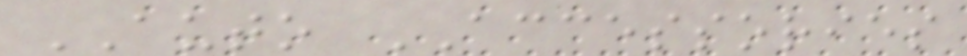AUTO ACCESSORIES
